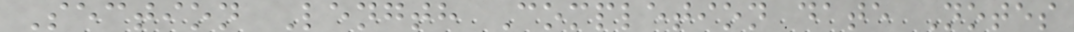Section Length Completion date Notes
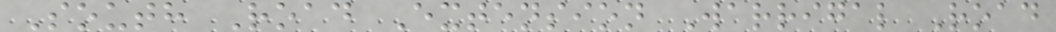South Road Extension Warrigal Road
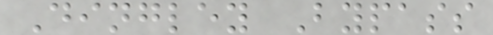Dingley Bypass
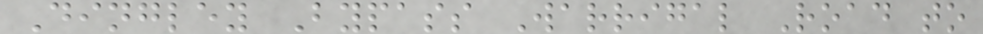Dingley Bypass Warrigal Road to
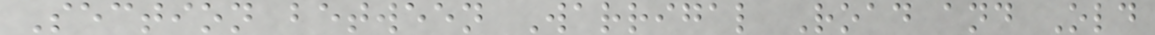Section between Warrigal Road and Old
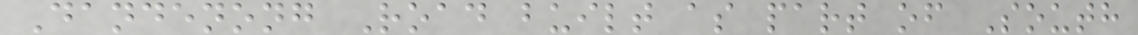Dandenong Road built as part of South
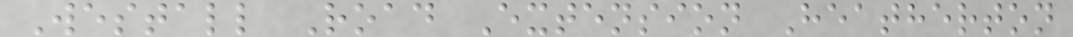Westall Road Extension Heatherton
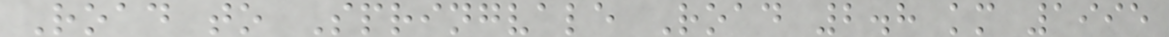Road to Springvale Road 2.8 km 1995
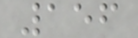156
